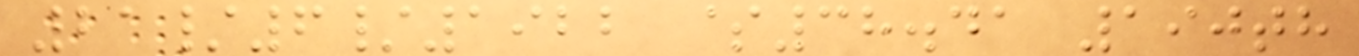21/6/1922 $38.41 190th
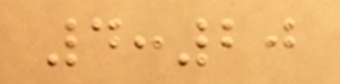4:20
